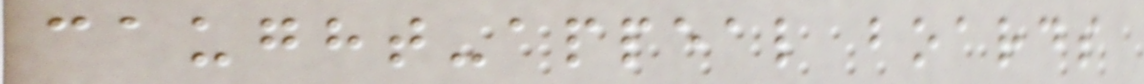caught-appeal boards
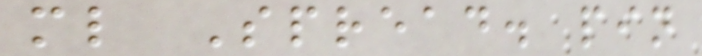ml Spread. pin
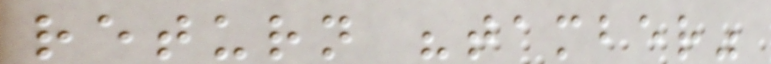return "tamber"
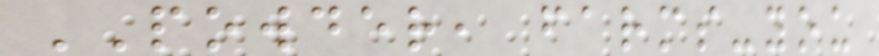POWDER, farms-you
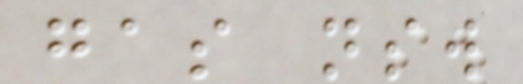gas nsw
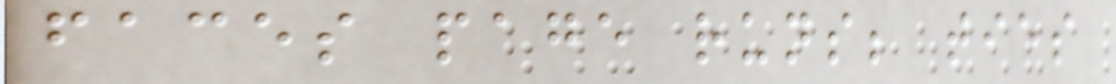faces page runs; ties
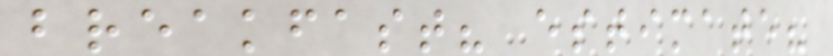breakfast? estimate?
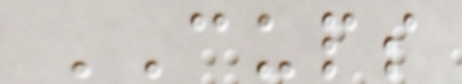CUPS
